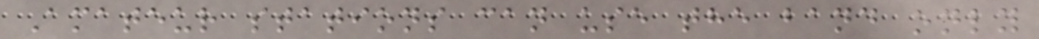Amateur stations can use the band only
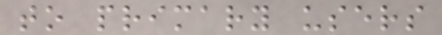to primary users
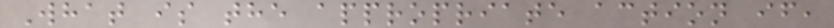What is the appropriate action if,
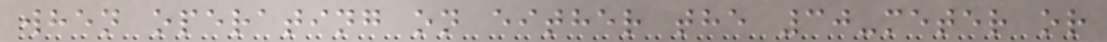when operating on either the 30-meter or
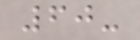60-
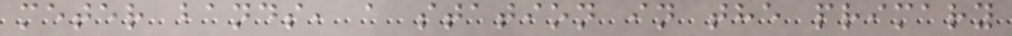meter bands, a station in the primary
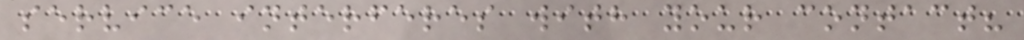service interferes with your contact?
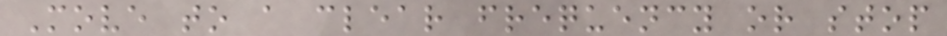Move to a clear frequency or stop
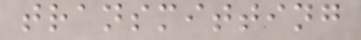transmitting
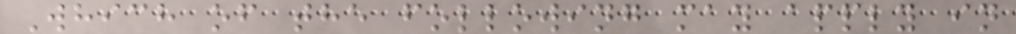Which of the following may apply in
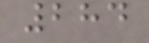284
